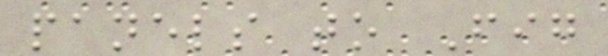panels to Fig
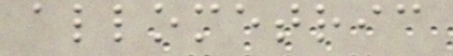allometric
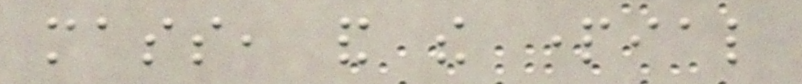mass, and the partial
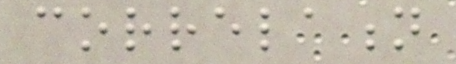correlation
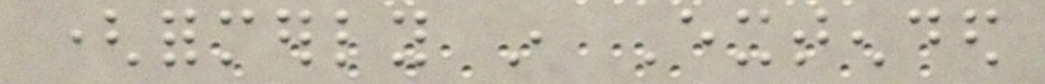(formerly in Extended
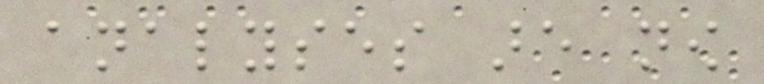analyses are now
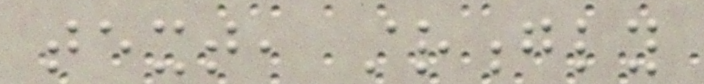text, strongly
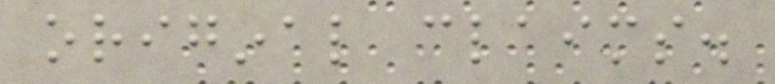original claims.
